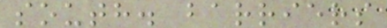south. barriers
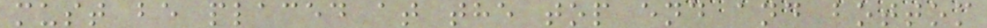must be placed at the top end and bottom
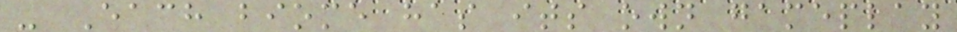- Each biome has its own gameplay
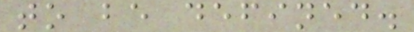to be defined.
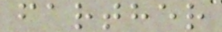farther
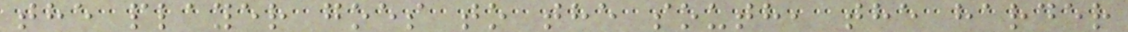the player goes to the south, the harder
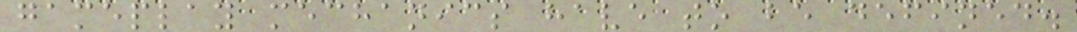gameplay mechanics have to be defined.
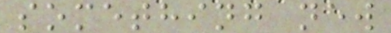something new
